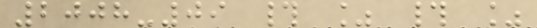2008-09 # % # %
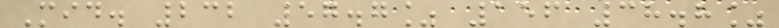Mid. 232 57.7% 156 38.8%
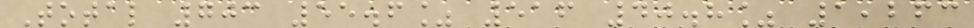Total 703 55.6% 516 40.8% 1,263
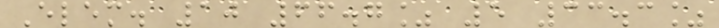Elem. 10 66.7% 5 33.3%
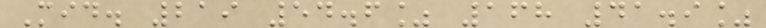Mid. 219 54.6% 168 41.9%
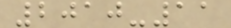2010-11
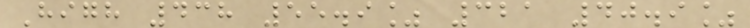High 438 55.9% 321 40.9%
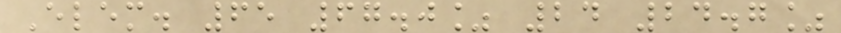Elem. 65 67.0% 24 24.7%
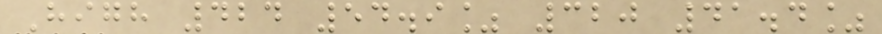High 424 54.9% 320 41.4%
